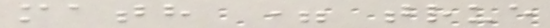math = true
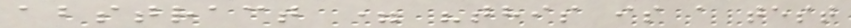abstract = "this is a test
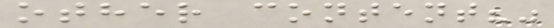other content?"
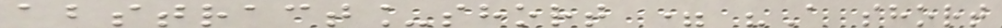abstract_short = "A short
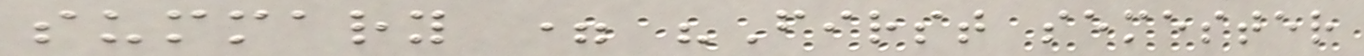summary = "First semester
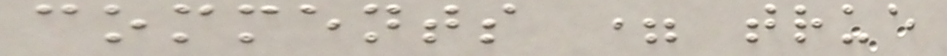comments = true
